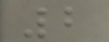2
